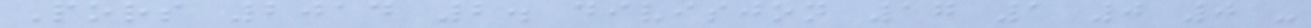Pors 2014 2. divisjon 17 1 0 0 -
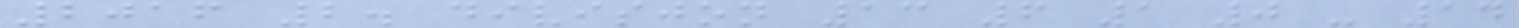2016 2. divisjon 13 6 1 0 - 14
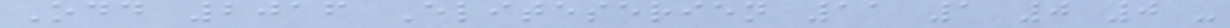Odd 2016 Eliteserien 11 1 0 0 -
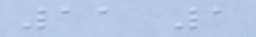11 1
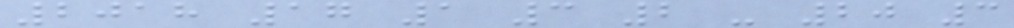2018 17 1 3 2 - 20 3
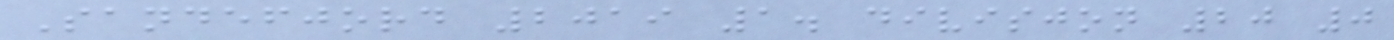Sandefjord 2019 1. divisjon 20 0
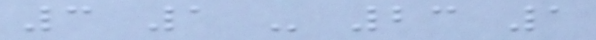3 1 - 23 1
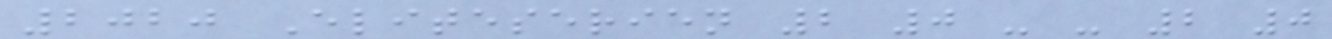2020 Eliteserien 2 0 - - 2 0
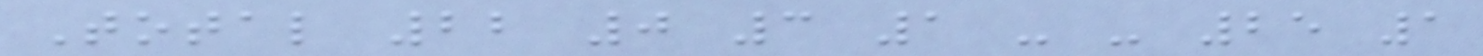Total 22 0 3 1 - - 25 1
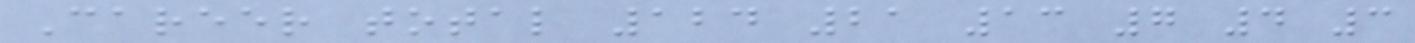Career total 124 21 13 7 4 3
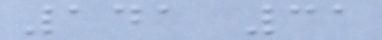141 31
